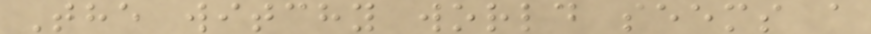The witchy world seems a
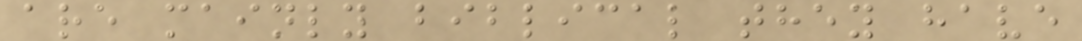are mainly biblical they have
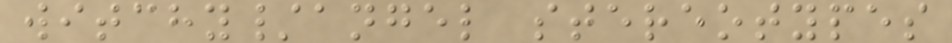witchy/angel stereotypes
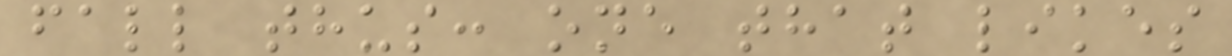fall thus: one that likes
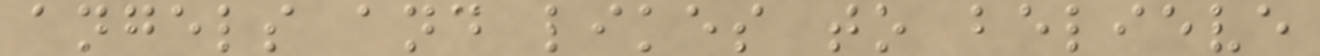angels and likes to believe
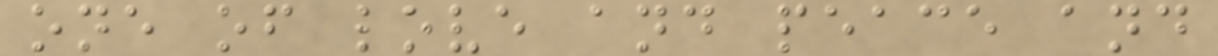one of love and peace and
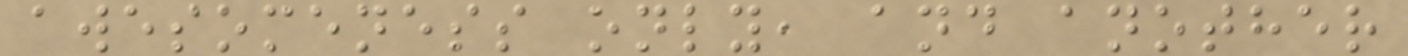awesomeness only, and another
